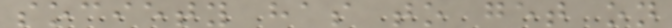society has to get on
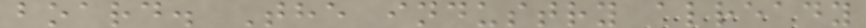board. The industry already
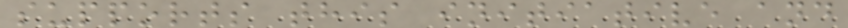supports this initiative and
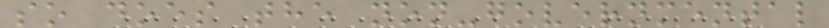so does the non-governmental
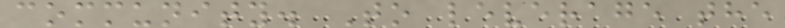community. To leverage the
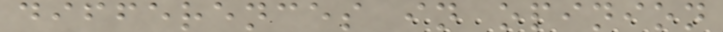differences in opinion
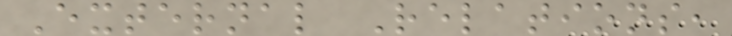External Relations,
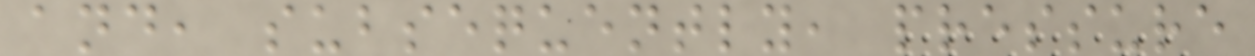and, subsequently, pressure
